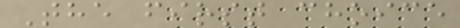The first choice
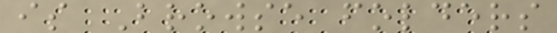is Browse folders
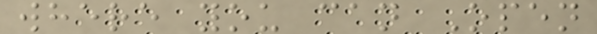where you can Open
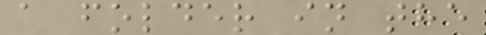a folder in the
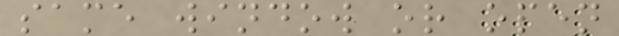same window or open
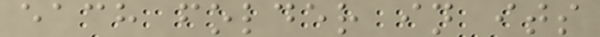each folder in its
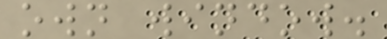own window.
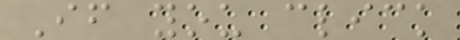If you click
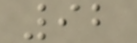92
